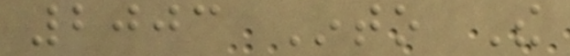2003 Into The
